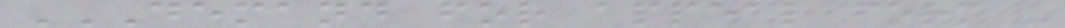DEMAND FOR APPEAL FORM -
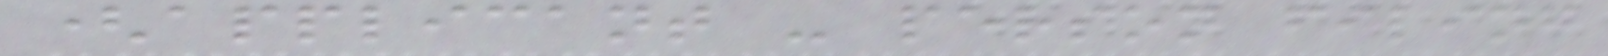(applicant - person filing
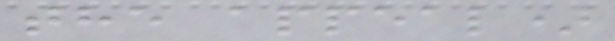the appeal)
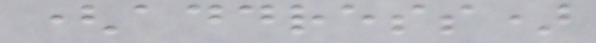(address)
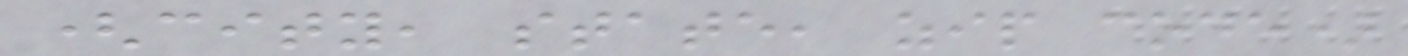(city, state, zip code)
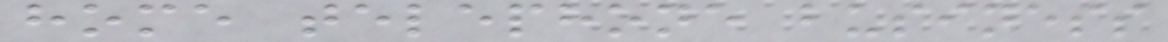home telephone business
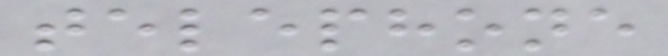telephone
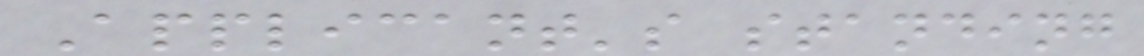Applicant's standing
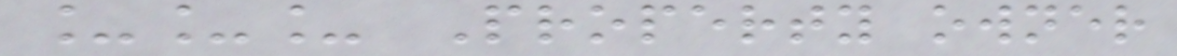___ Property owner
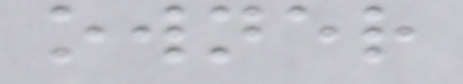owner
